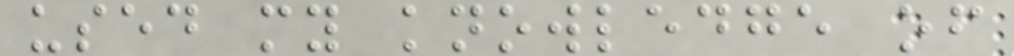used my knowledge of
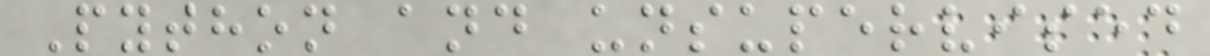Python and unsupervised
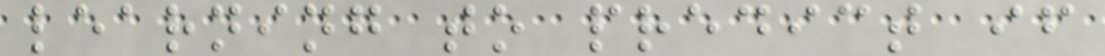learning to predict if
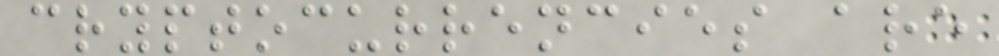cryptocurrencies are
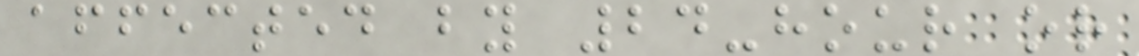affected by 24-hour or
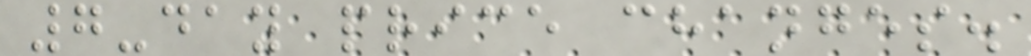7-day price changes.
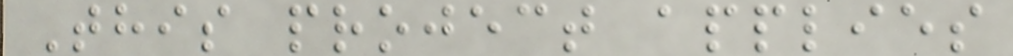This project applies
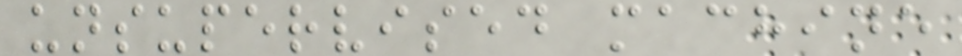unsupervised machine
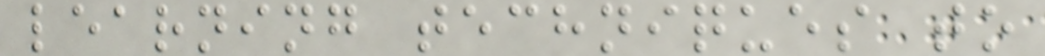learning techniques to
